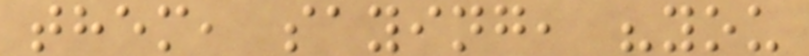them, saying, "you
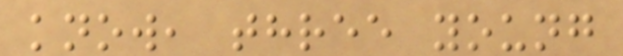know, three young
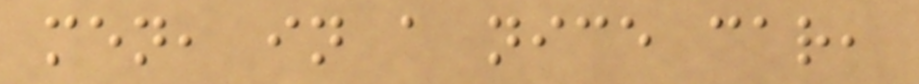men, in a nice car,
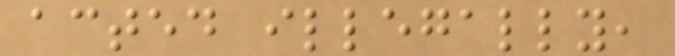acted illegally,
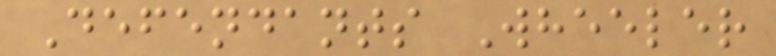Defendants Wheeler
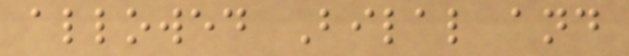allowed Bilal and
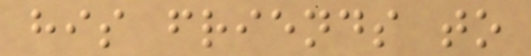his friends to
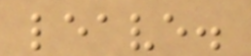leave.
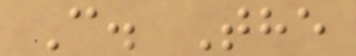C. The
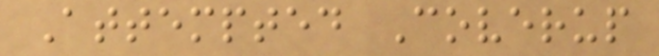Attempted Coverup
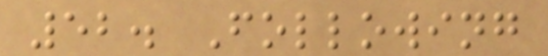52. Following
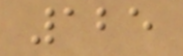125
